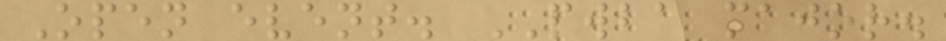Open event. PWBA major.
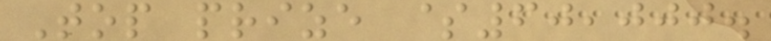Top prize $60,000.
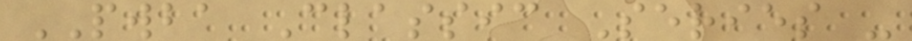PWBA Classic Series -
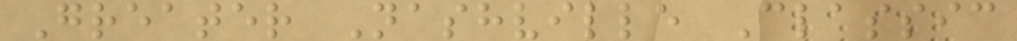Greater Nashville Classic
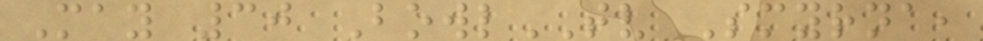May 30 BowlTV Smyrna,
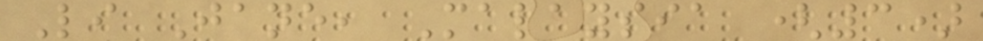Li Jane, Malaysia (3)
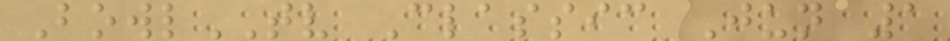BowlTV Classic Jun 1
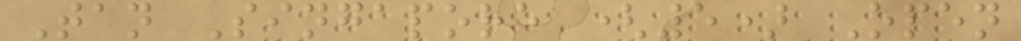Tan Singapore (5) Open
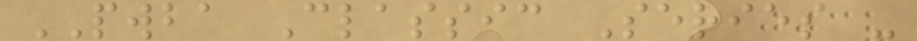PWBA Classic Series -
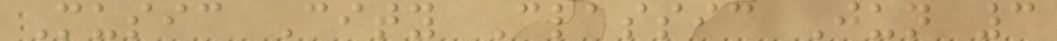Music City Classic Jun 3
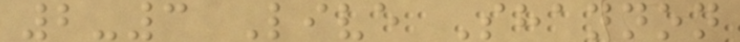2-3 Live Shannon
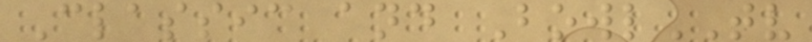Classic and BowlTV
